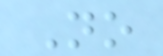No
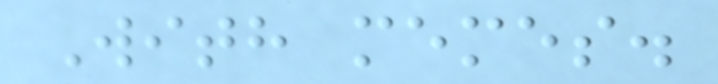With memes.
